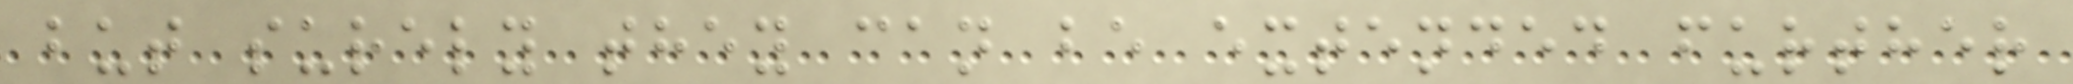but surely they can be extended further
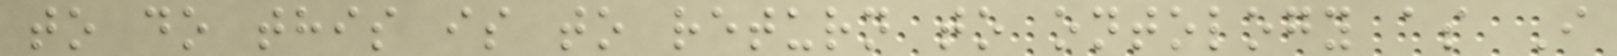to do this is to return to ontology as I
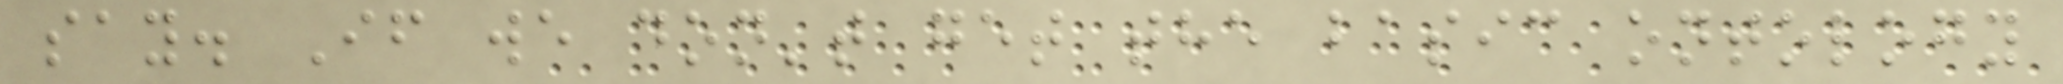say. If we don't get the basic ontology
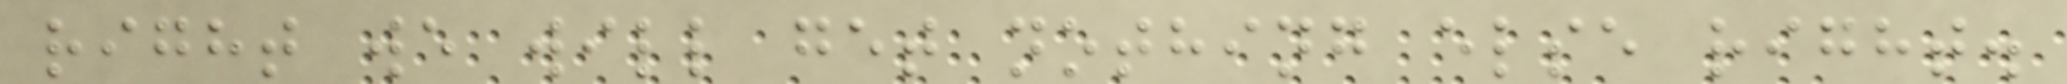right we will get nothing else right.
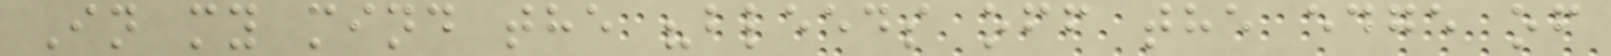In my mind the "bleeds off the edge of
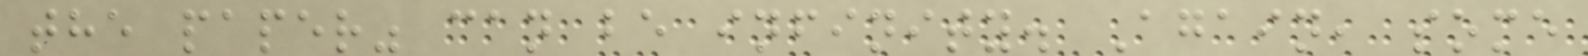the paper" can be infinity. Again, some
